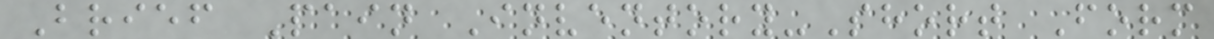Brief Pain Inventory-Short Form
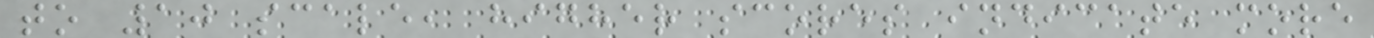to 10 scale, higher scores indicate more
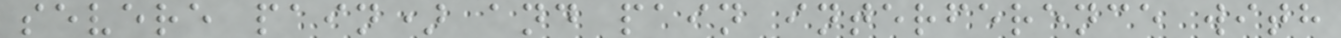severe pain) and pain interference with
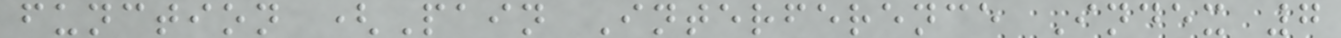function (Pain Interference Index 7
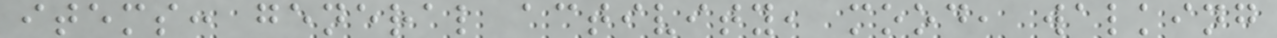items: general activity, mood, walking
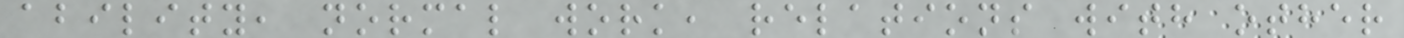ability, normal work, relations with other
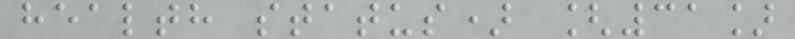health status) [31]
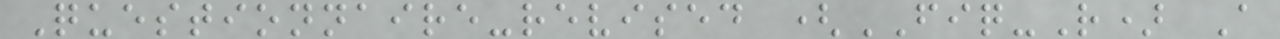Questionnaire-revised (FIQ-R) A
